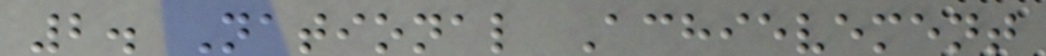2. National Achievement
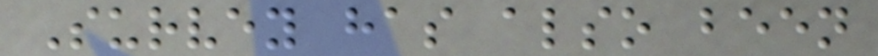Survey has also been
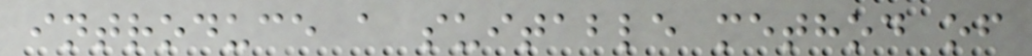introduce a suitable method of
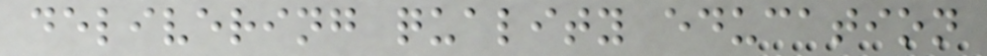delivering quality education
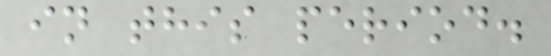in this period.
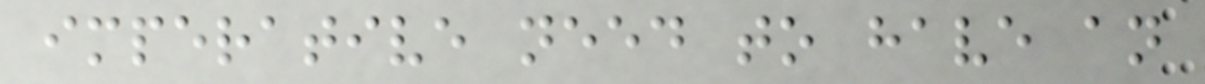imperative need to have an
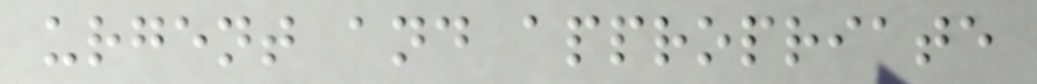urgent and appropriate
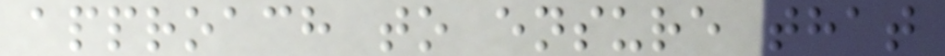approach to ensure that
